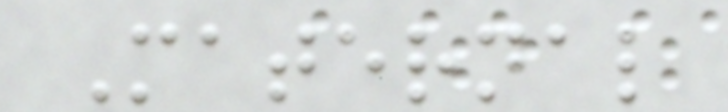Maternal
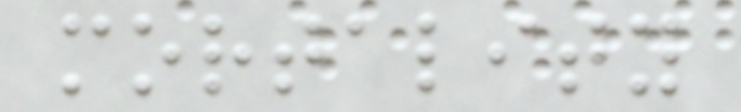mortality
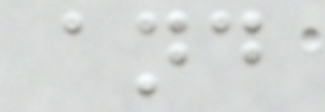and
